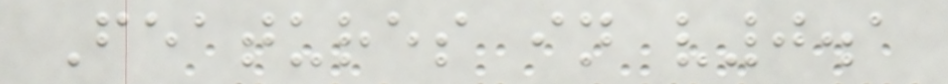Features in v0.1
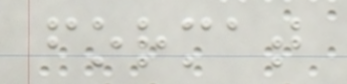format
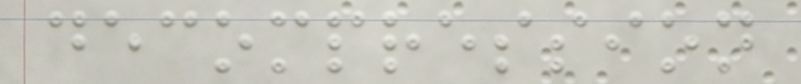decompression
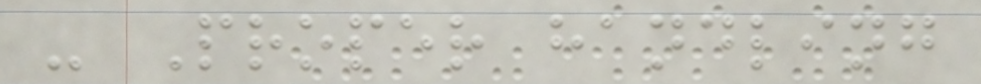- Proper handling
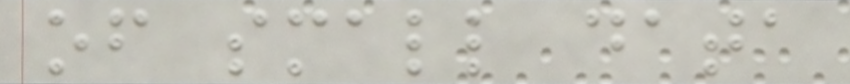of small data
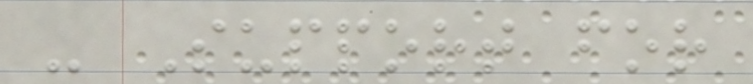- Support for
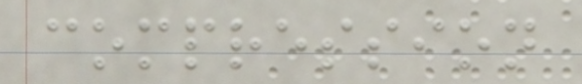compression
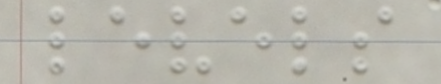levels
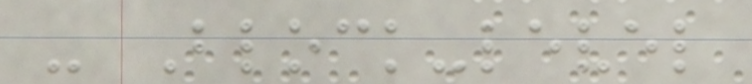- Block-level
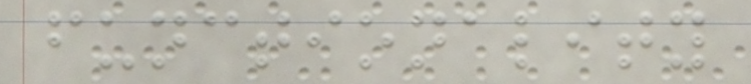functionality
